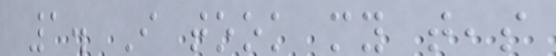1. I took my teas
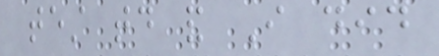test today and I did
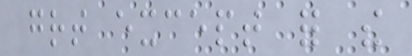great except for the
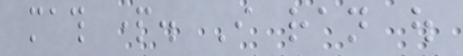math part. I ran out
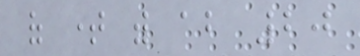of time with about 20
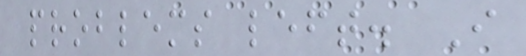problems left. I
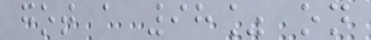got a 98% on
